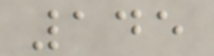145
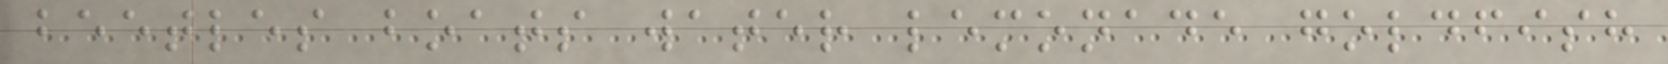beetles boats water lemonade goldfish
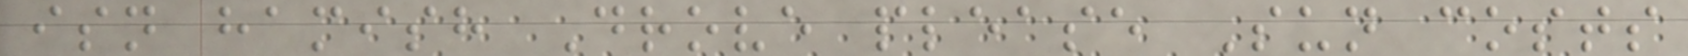isn hamish Drove please Sun costs
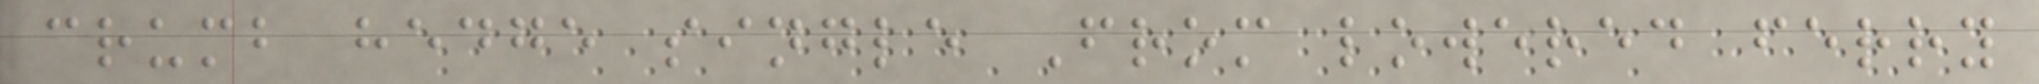crumb hedge single From lowered ferry
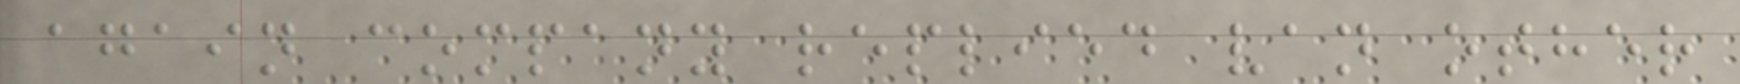again company replied van other
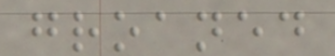groaned
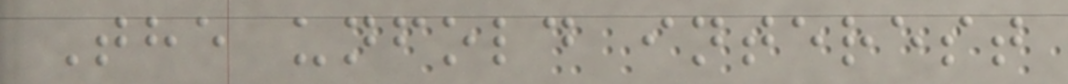The unfold interest
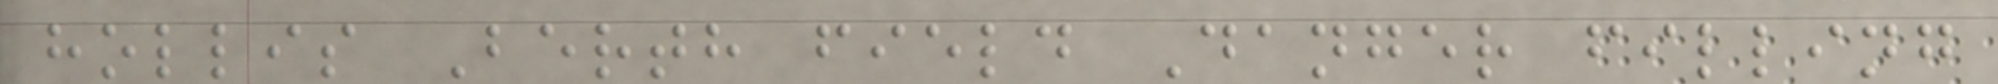hollis Berth field Danger filling
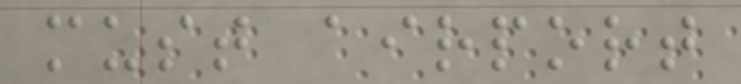must airport
